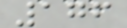176
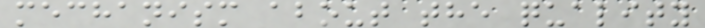mechanism about the quality
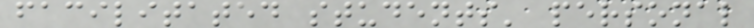facilitated students' personal
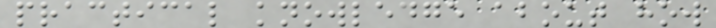practical knowledge about how
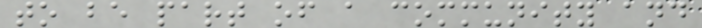to be part of a community and
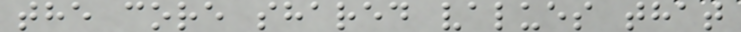the core shared values that
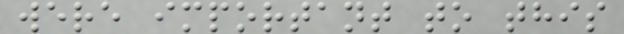were important to this
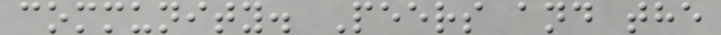community. Peers and the
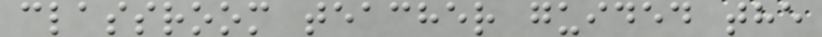classroom teacher guided the
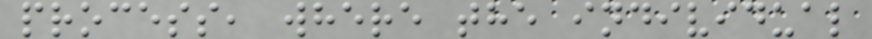process, where the individual
